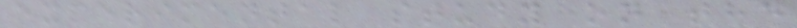experimental study on the
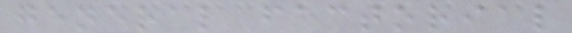general factorial
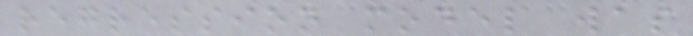regression model was
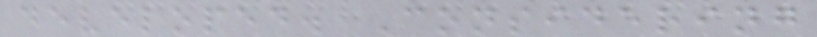developed. Considering
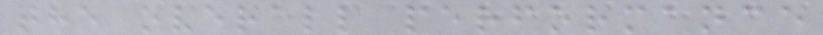the overall performance
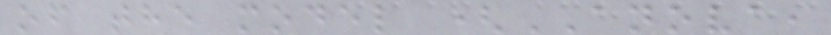of the model (ANOVA,
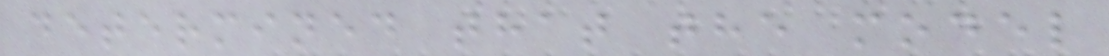determined that the model
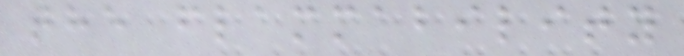the flammability
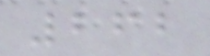262
